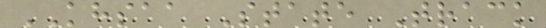KHSAA State Track
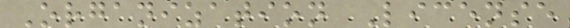Organization License
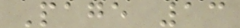Page 13
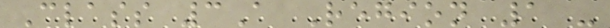Class 3A Region 1 -
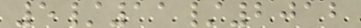5/11/2012
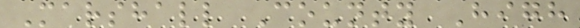Marshall County High
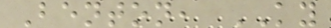Benton, KY
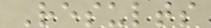Results
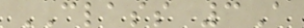CLASS 3A
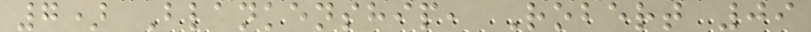7) Blankenship, Robert 09
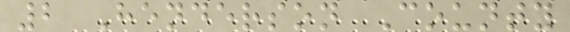2 Henderson County
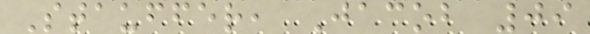Stauffer, Jacob 09
